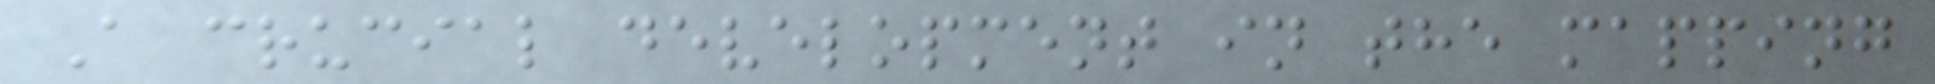A crucial development in the mapping
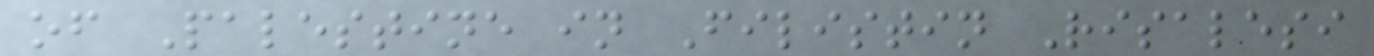of Palestine in Filistin Risalesi
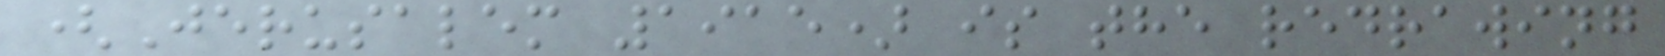(Jerusalem 1915) is the redrawing
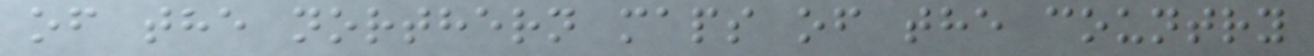of the northern maps of the country
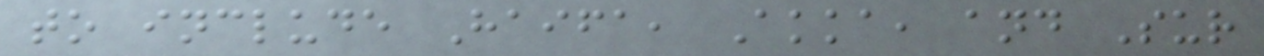to include Haifa, Akka, and Sur
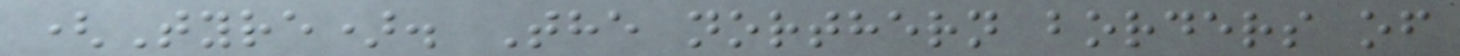(Tyre). The northern borders of
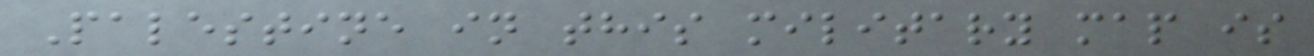Palestine in this military map is
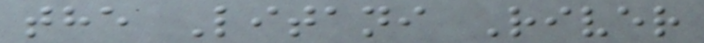the Litani River
